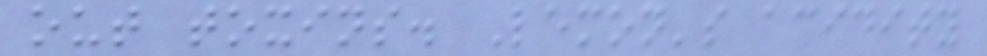out toxins. Lemon's acidity
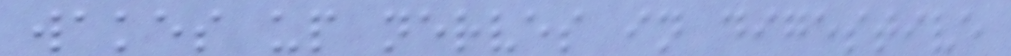wakes up nerves in digestive
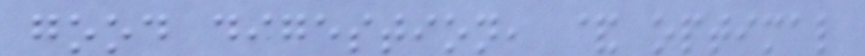good digestion, & optimal
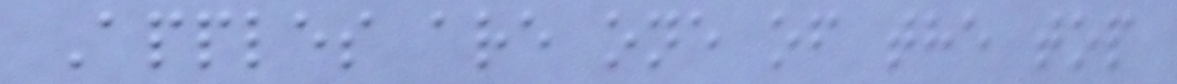Apples are one of the top
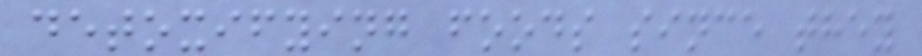detoxifying foods since they
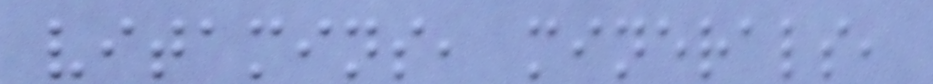vitamins, minerals,
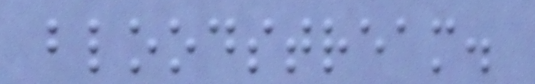bloodstream.
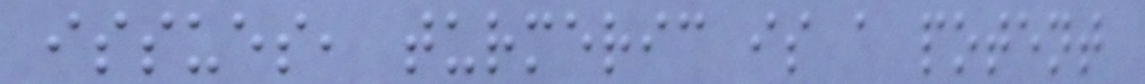issues, turmeric is a potent
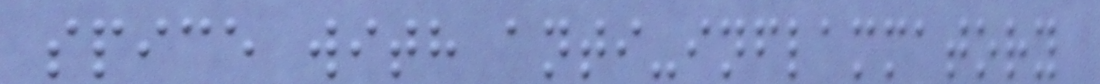spice with anti-inflammatory
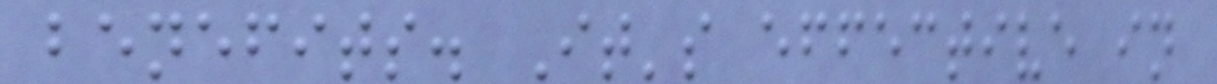benefits. It's effective in
